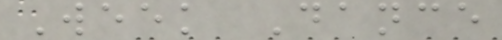Week Dance
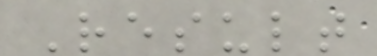Result
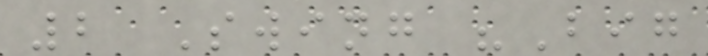2 Swing "Big
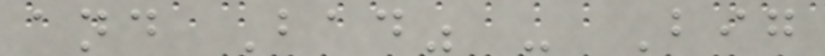and Bad" - Big
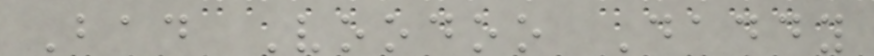Bad Voodoo Daddy
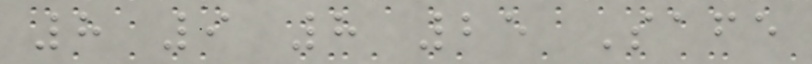8 9 8 25 Safe
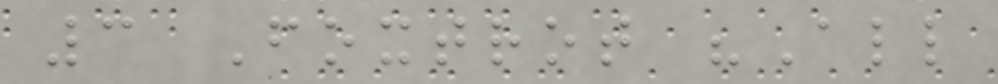3 Foxtrot "All
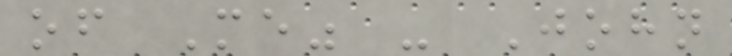of Me" - John
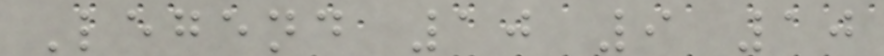Legend 10 9 10
